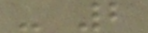- 2
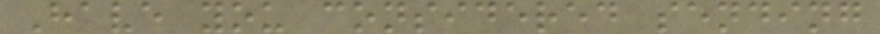Have you considered sending
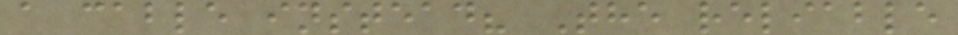a cable instead? The reliable
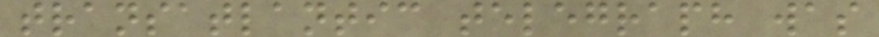transatlantic telegraph was
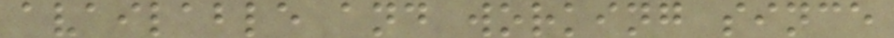available and working since
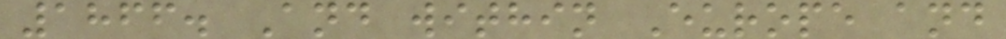1866. And within Europe and
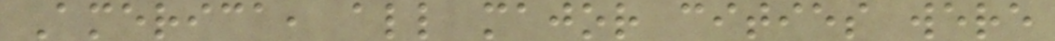America, all major cities were
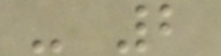- 2
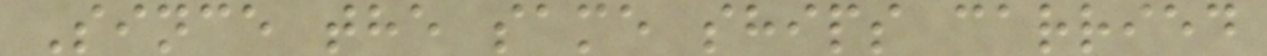Since the same ships carried
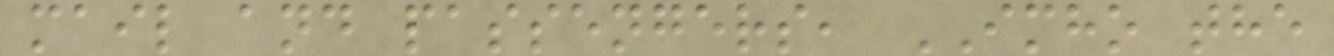mail and passengers, IMHO the
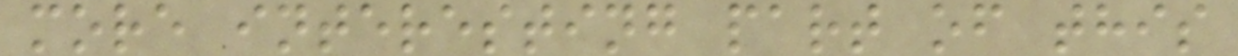more interesting part of this
